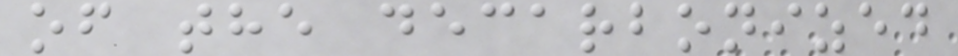of the decarbonized
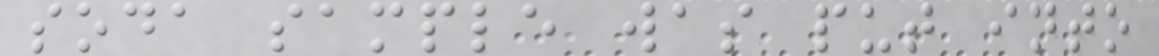soda sample was put into
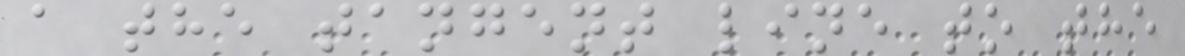a the tangent line to the
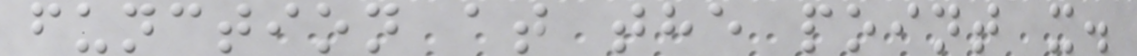function at the point x.
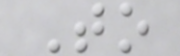To
